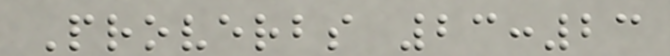Proverbs 23:23
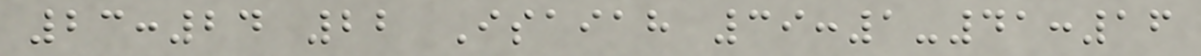23:24 22 Isaiah 39:1-41:16
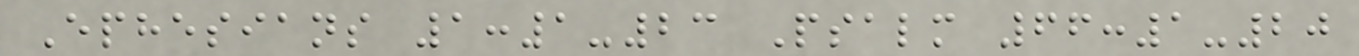Ephesians 1:1-23 Psalm 66:1-20
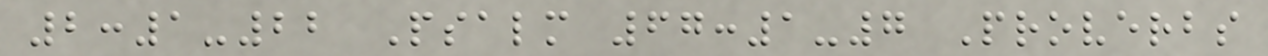2:1-22 Psalm 67:1-7 Proverbs
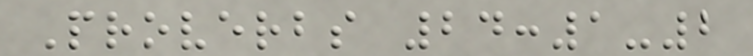Proverbs 24:1-2
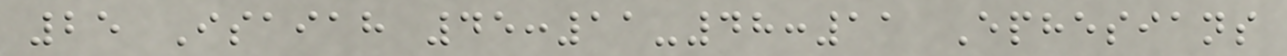25 Isaiah 45:11-48:11 Ephesians
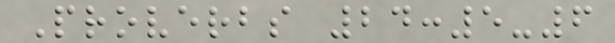Proverbs 24:5-6
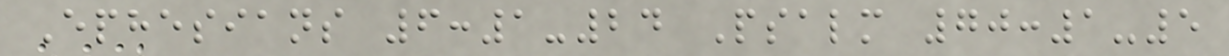Ephesians 6:1-24 Psalm 70:1-5
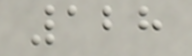128
